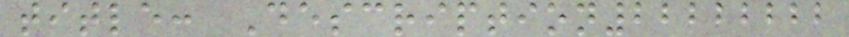title: Description22222222
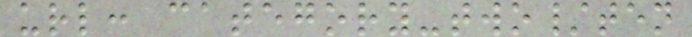url: category-two/ten
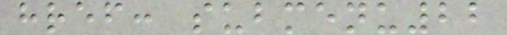href: submenu22
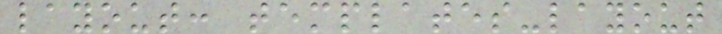layout: templates-layout
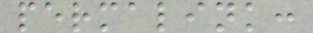permalink:
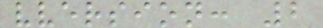vversion: 2
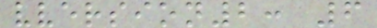vversion2: 6
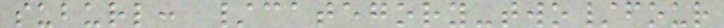suburl: /category-two/four
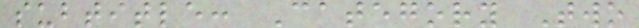subtitle: Category Two
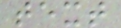text
